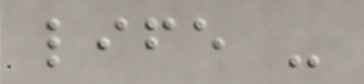life -
